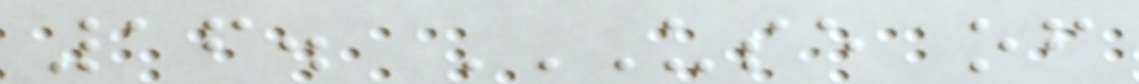16. USE OF
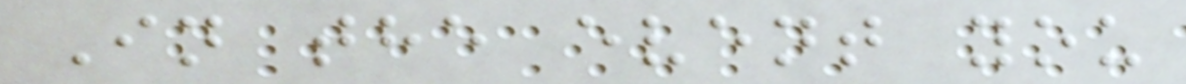In the event you
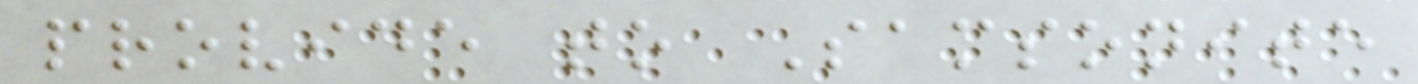provide to Samsonite
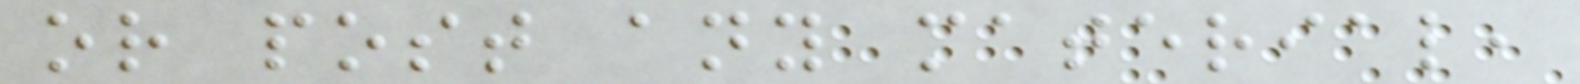or post any material,
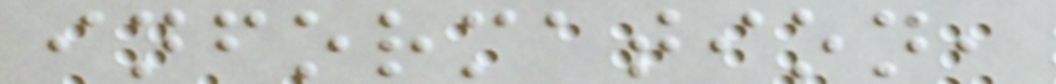information,
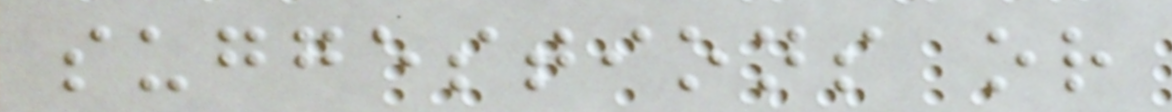suggestions or
